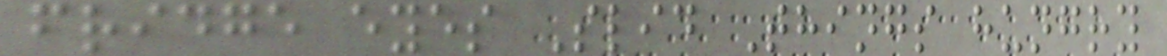fridge eyes Slid Things hungry
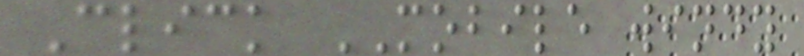Click MOBILE windy
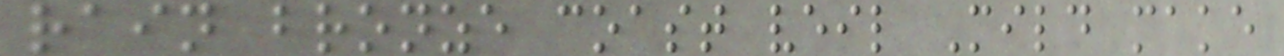rain bronze coast veil Mild make
